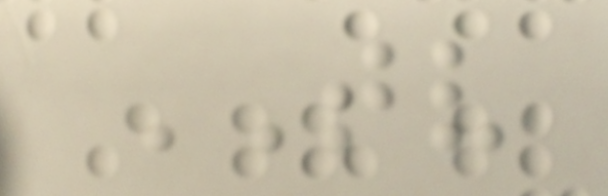TV
